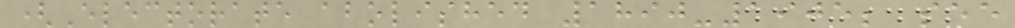(Electorate abolished 1890-1905; see
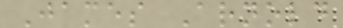James Arnold
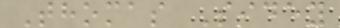Thomas Sidey
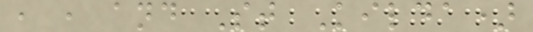, , and St Kilda)
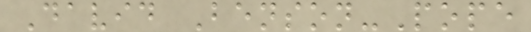David Benson-Pope
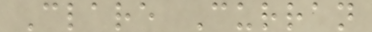Clare Curran
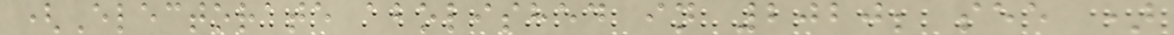(Electorate abolished in 2020; see )
